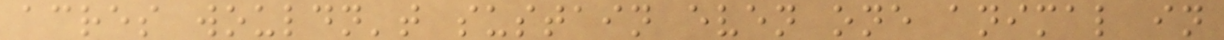acres wouldn't sustain even one animal in
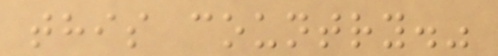this country."
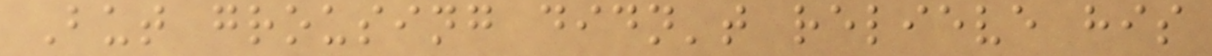But grousing didn't relieve his
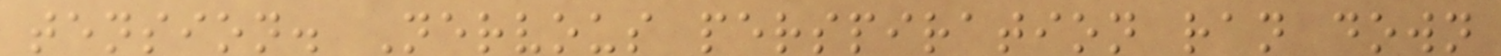tension. Nervous perspiration ran down
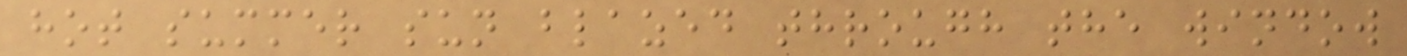hot summer sun blazed through the window
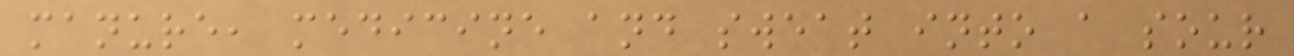manure, medicine and sweat into a sour
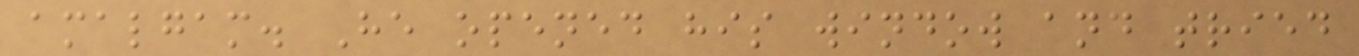amalgam. He opened his window and tried
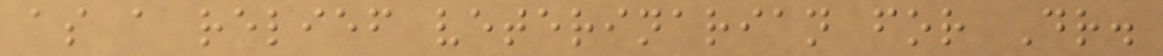as a relief veterinarian for Dr.
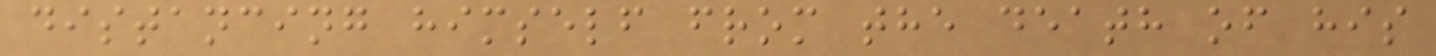distancing himself from the death of his
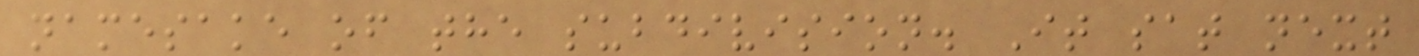namesake of the subdivision. It sat next
